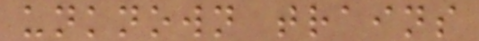unknown trains
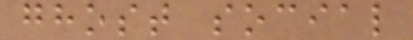ghost social
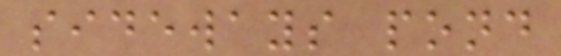sideways pond
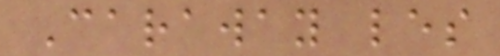Caraway les
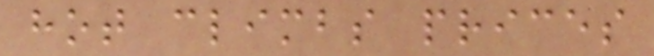hot climbs prices
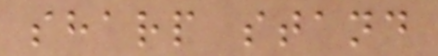sharp stand
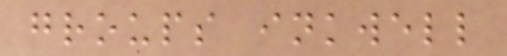groups inkwell
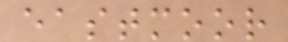eastmoor
